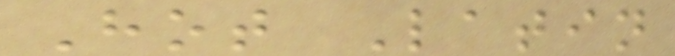Hot Latin
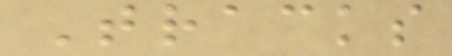Tracks
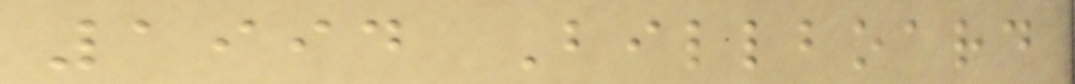1994 Billboard
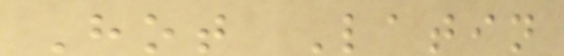Hot Latin
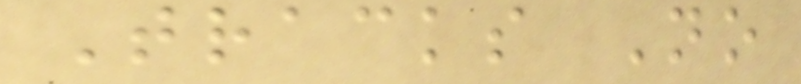Tracks No
